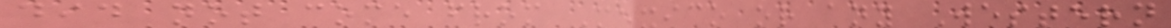did not come from Mexico or any Western
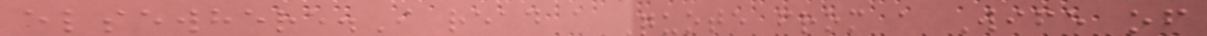elsewhere.I read a Quote from a Wife of
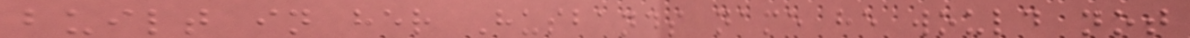built in her Husbands name he would not
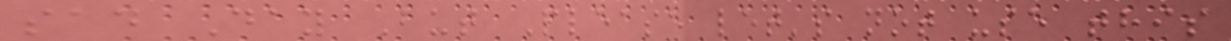sad Day But Please let's not use this
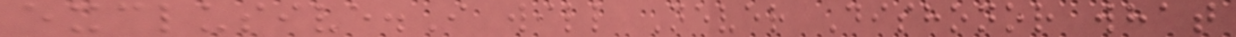exclusive.I will Never Dishonor what
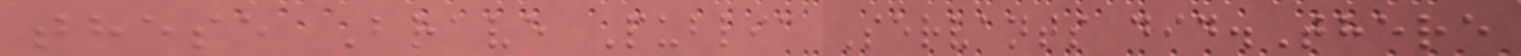these Brave Public Servants did.There
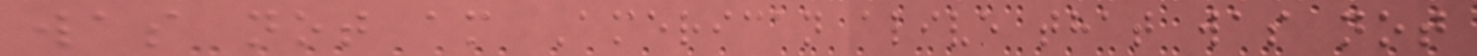was not am American alive that was not
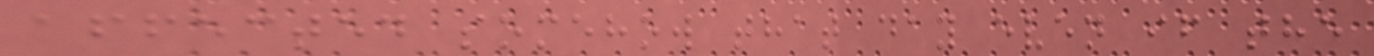affected somehow that day even if the
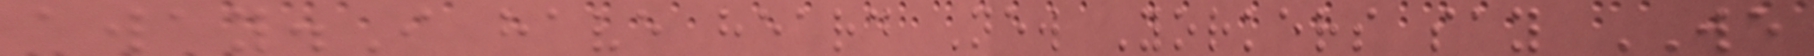away.I have heard New Yorkers say WE
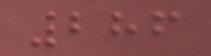286
